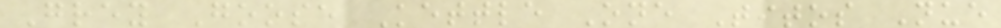Grey Goose Kettle One Titos Nue
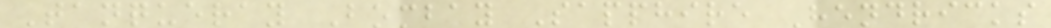Tanqueray Bombay Sapphire Hendricks
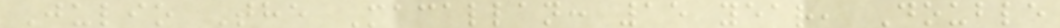Julio The Macallan: 15 year, Double
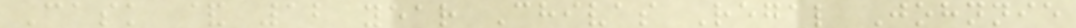Cask & 12 year Chivas Regal Johnnie
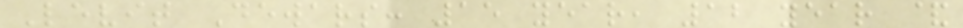Levit Dewars: 15 year, 12 year &
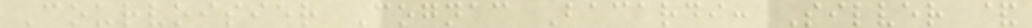Courvoisier Cognac Bacardi: Silver &
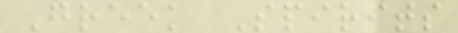Greek Spirits
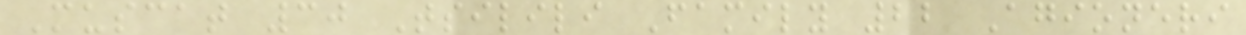Muscat 30 Tsilili Family 22 Agioneri
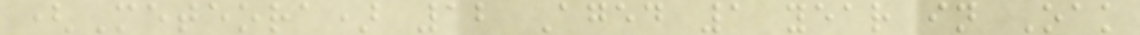(Meteora) 12 Aged 1 year in Oak
